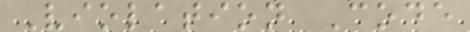Violation Code
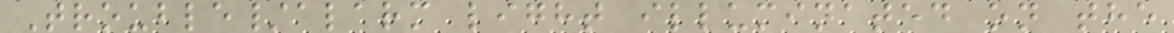Trouble/alarm light illuminated on the
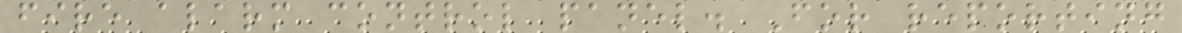fire alarm control panel. For reporting
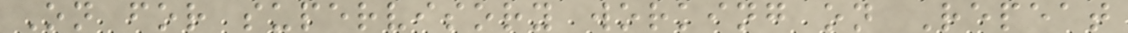On for supervisory working on Repeat
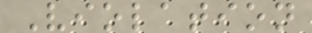Violation
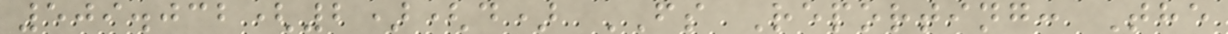509.032(2)(d) FS Reporting: The
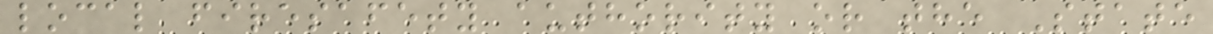local firesafety authority or the State
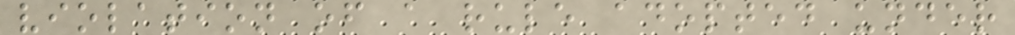violation of a rule adopted under
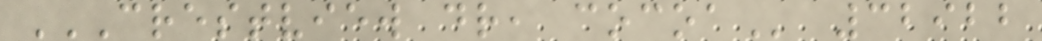CRESTVIEW DR, COCOA 32922
